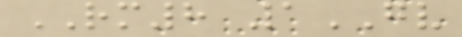RM8 1GV
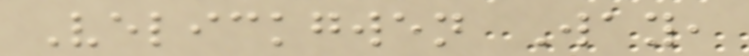Velickgwen Way,
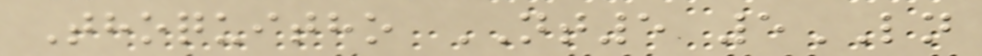Thoquitho NT5 5LN
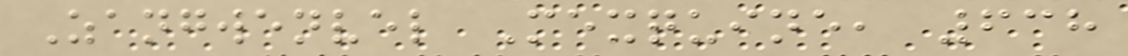Zangwenvel Mexquine, 638
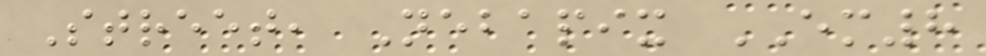Street, Nebapix EM8
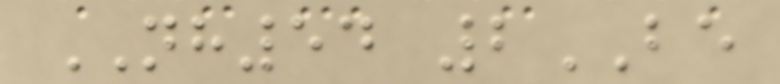NH54 2BE
